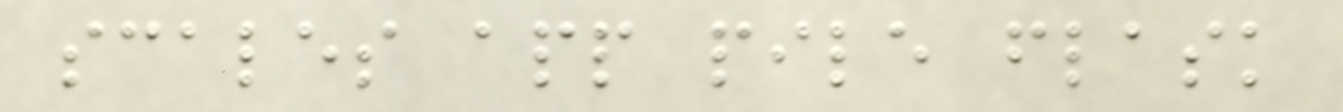scales app pile flask
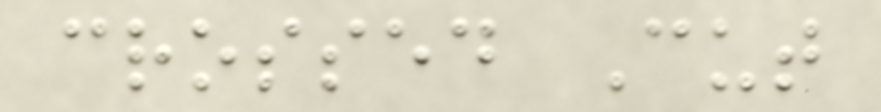crossed Cut
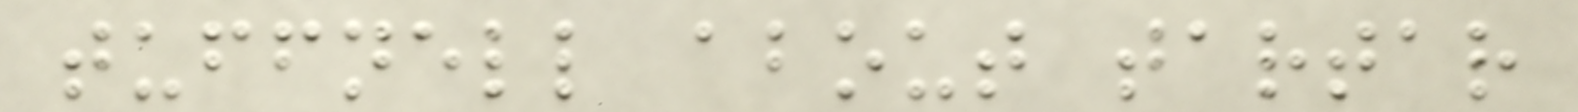tuffnell about tartar
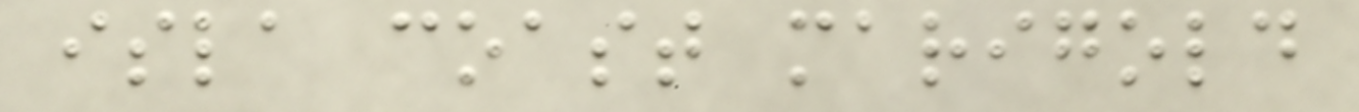isla coast marigold
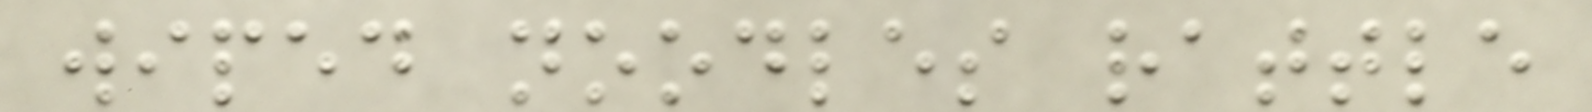wiped noodles rattle
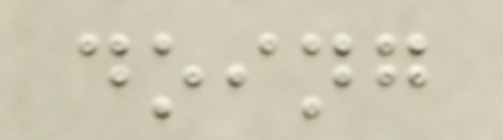doing
